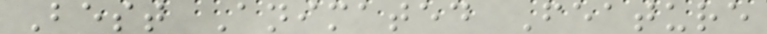Best Animated Feature
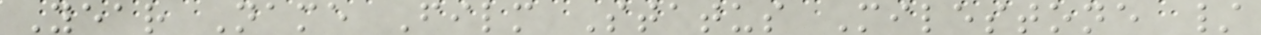Year Name Film Status Milestone /
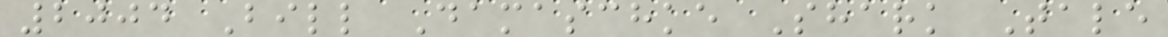2004 Bill Damaschke Shark Tale
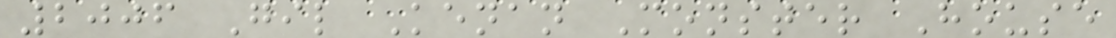2006 Gil Kenan Monster House
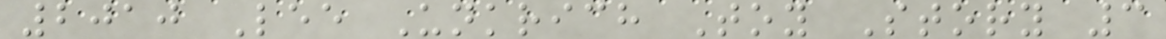2010 Lee Unkrich Toy Story 3
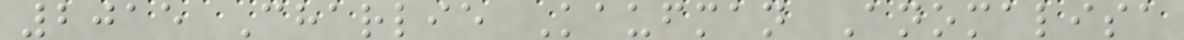2015 Charlie Kaufman Anomalisa
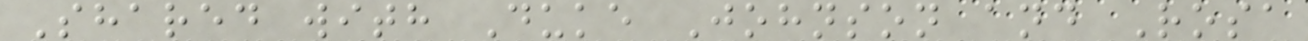Shared with Duke Johnson and Rosa
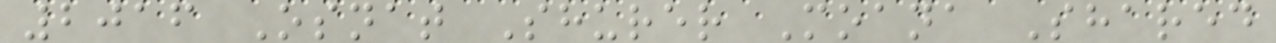2016 Osnat Shurer Moana Shared
